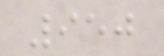950
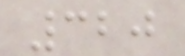320
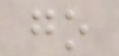go
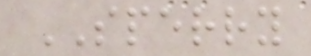SPERRY
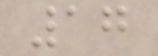17
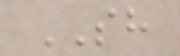SH
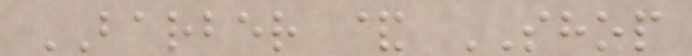BARBER & SHOP
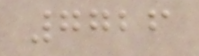7726
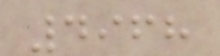4968
